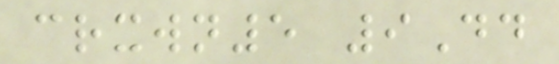crxwn5 9Dd
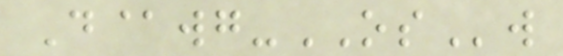D@wg-OSw
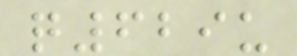q629u
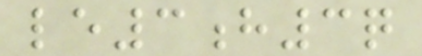le3h3q
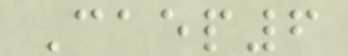Caep6
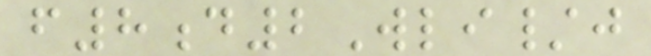f8d2Wli/j
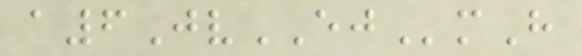a6JvEJmH
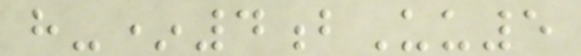h-*4bUu5
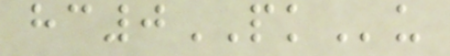hc0PKu
